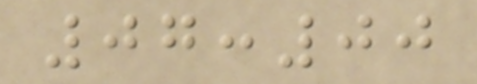07:00
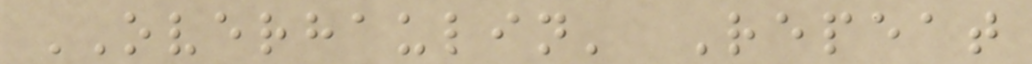OVERHAULIN' Repeat
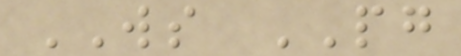WS PG
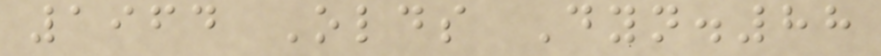1964 Olds Dyn.88
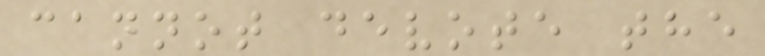cannot devote the
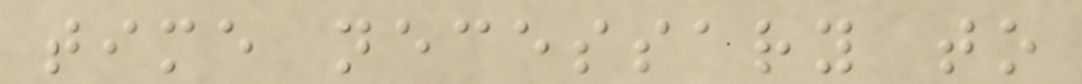time necessary to
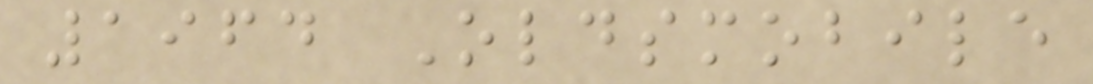1964 Oldsmobile
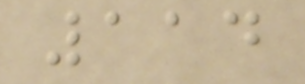114
